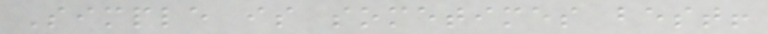Simple is sometimes best!
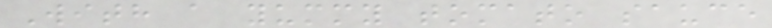With a yummy tomato sauce
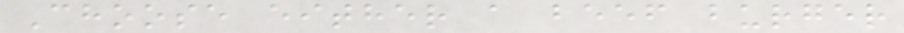Choose either a beef burger
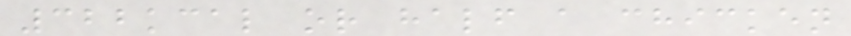322kcal or half a chicken
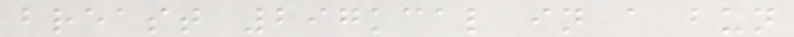breast 297kcal in a bun
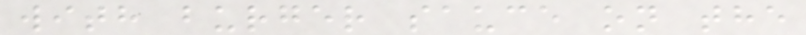with burger sauce on the
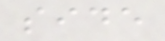side
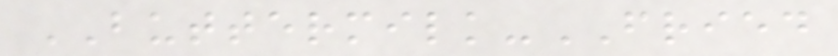BUTTERMILK-FRIED
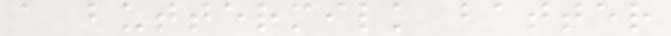a buttermilk batter
